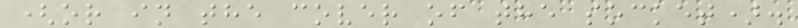(or in the cover of the socket).
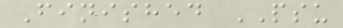Finished PSU
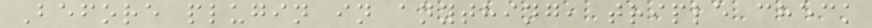Before plugin in anything, triple check
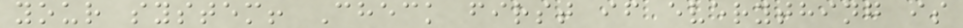your system! Check first if everything is
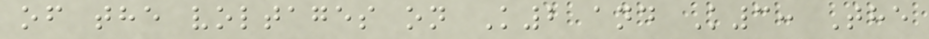of the voltages on K2 and K3: The
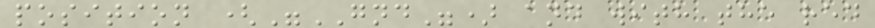position ("GND") and with the red
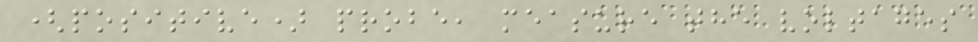(positive) probe, measure the voltages
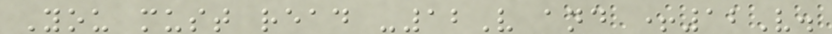You must read -12V and +12V.
